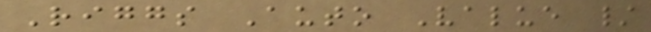Riggs Auto Value /
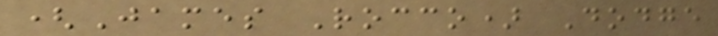(James Rocco) Dodge
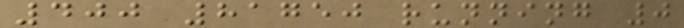400 81750 running 0
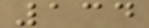134
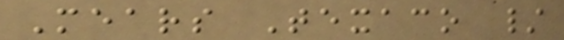Mears Texaco /
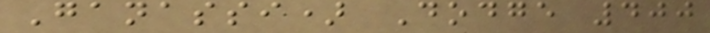Ganassi) Dodge 400
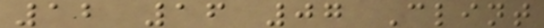12 16 07 Clint
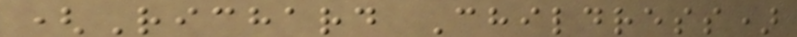(Richard Childress)
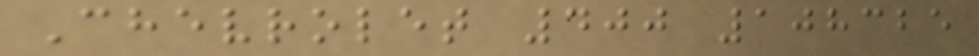Chevrolet 400 108325
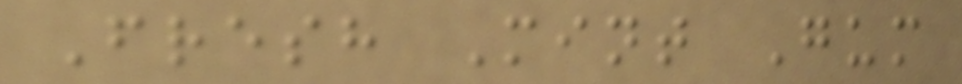Fresh Mint Gum
